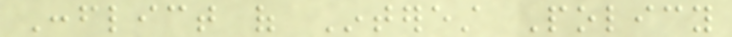Conflict of Interest Policy
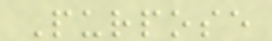Purpose
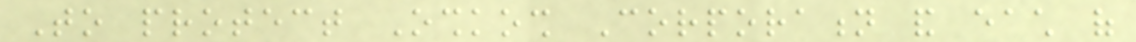To protect Oshkosh Corporation and each of
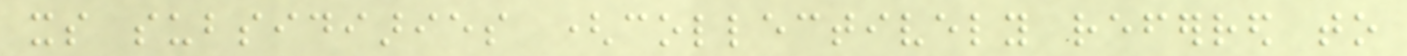its subsidiaries (collectively referred to
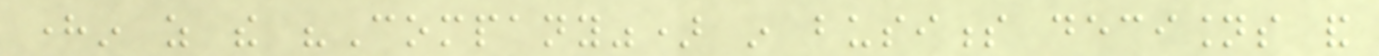herein as the "Company") in business decisions and
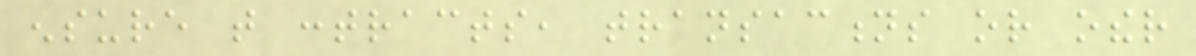ensure that contracts, transactions or other
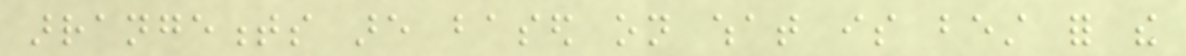arrangements are based on what is best for the
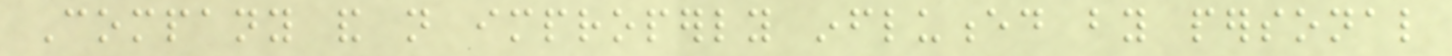Company and not improperly influenced by personal
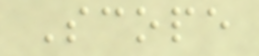Scope
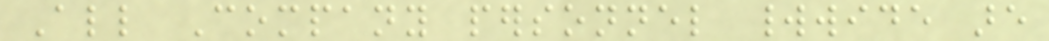All Company personnel worldwide are
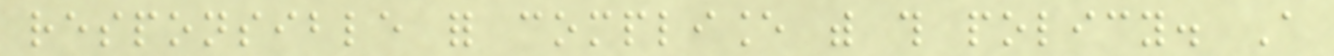responsible for compliance with this policy. A
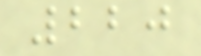220
